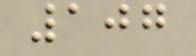107
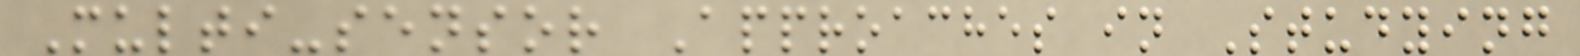Multi-sensor Approaches in Studying
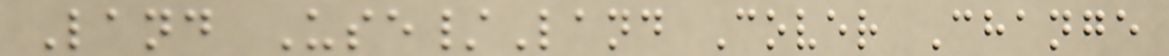Land Use/Land Cover Change
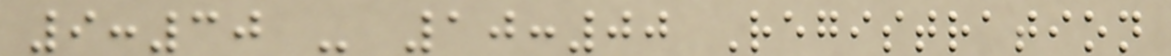9:30 - 10:00 Registration
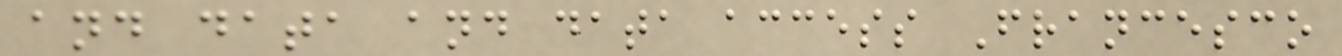and data and data access Francesco
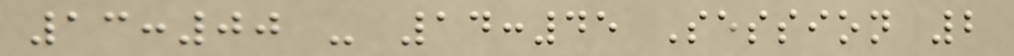13:00 - 14:45 Session 2
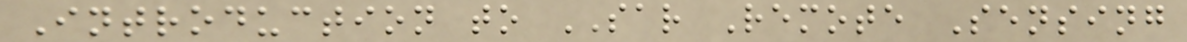Introduction to SAR Remote Sensing
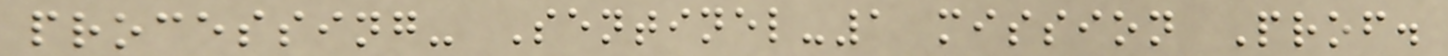processing- Sentinel-1 mission Prof.
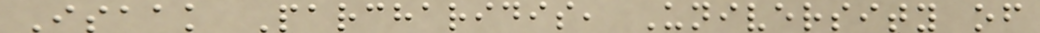Isaak Parcharidis, University of
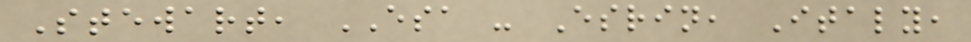Stewart, ESA - Esrin, Italy,
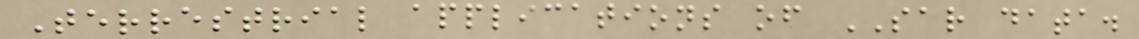Terrestrial applications of SAR data.
